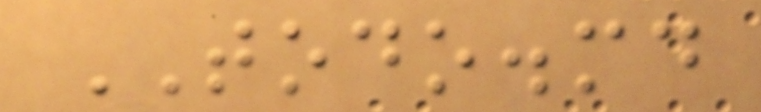TODO.md
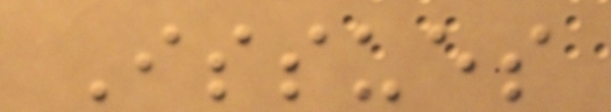Issues
